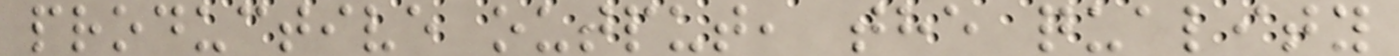productive output, the quality
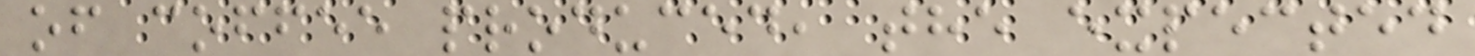of coffee produced, the expected
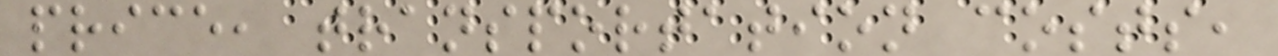price, transportation costs,
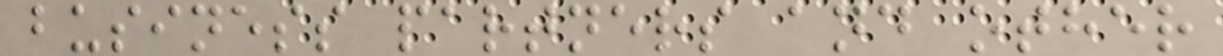business partners and other
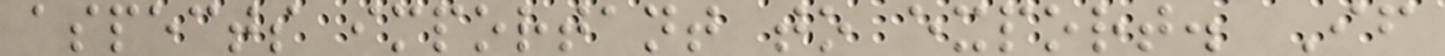aspects important to export. If
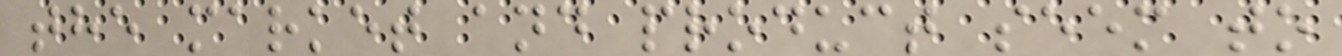the market and product seem to
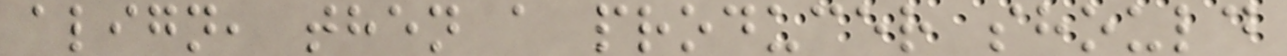align, then a producer should
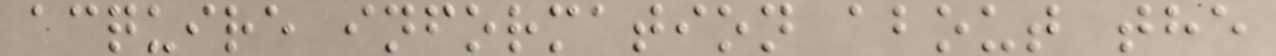acquire information about the
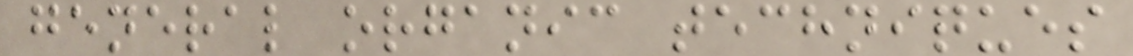general organic techniques
